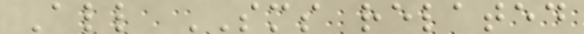All SMS related
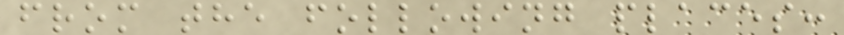from the following places:
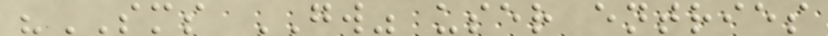"SMS GW" user entries
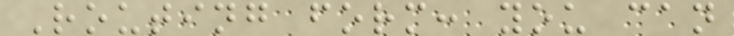Routing form: you can
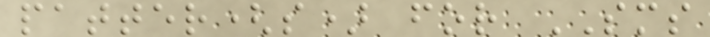patter(s) for SMS
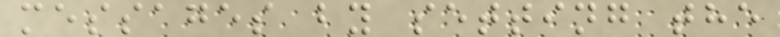messages by setting the
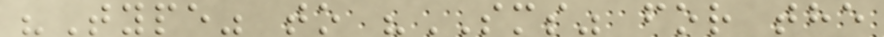"Type" to "SMS" for the
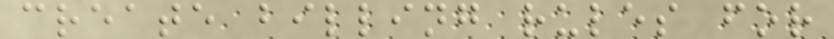create billing rules for
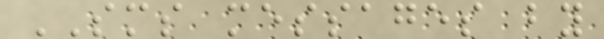SMS messages by
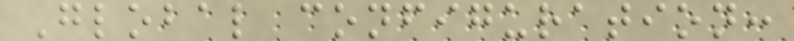Global configuration:
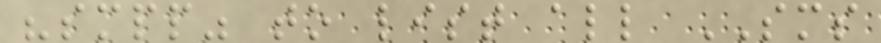"smpp" to list all SMS
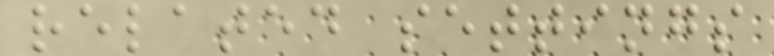related settings
